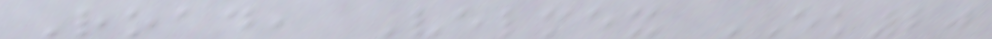Road, Velmex EK20
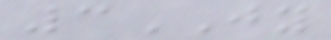3JY
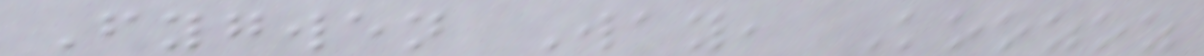Fygwen Way, Koozoz
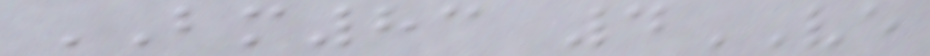BM83 4VE
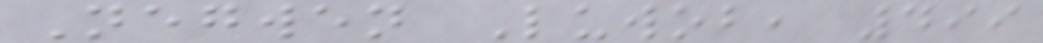Negwen Luwob, 499
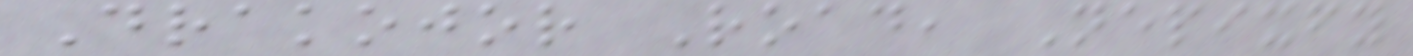Drakojor Road, Nepixfy
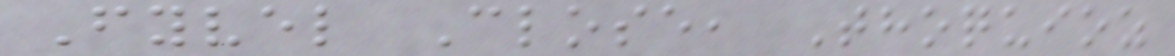Fyvel Close, Thoquioz
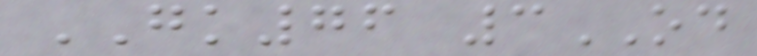GK76 3OD
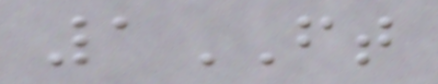1FT
